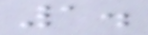1.
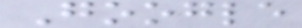Google
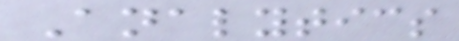Analytics
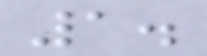1.
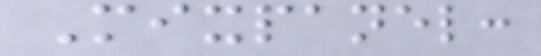Mixpanel:
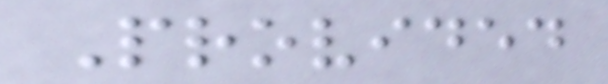Provided
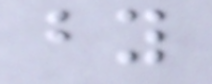by
